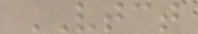VTCT
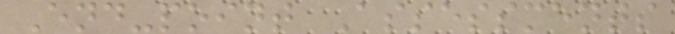End-point Assessments
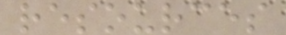resources
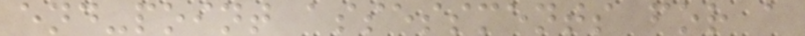end-point assessments for a
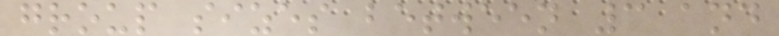group sizes between 3 and
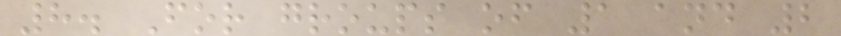8. For groups of 1 and 2
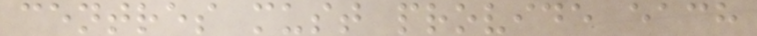centres must provide each
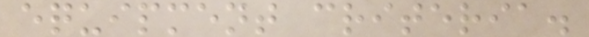equipment criteria.
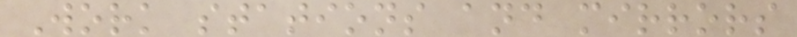Work stations and mirrors
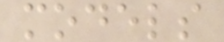models
